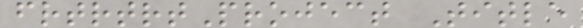frtrtrtProject Title
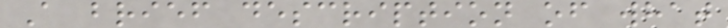A brief description of what
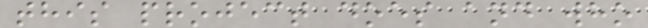this project does and who
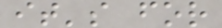it's for
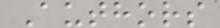Authors
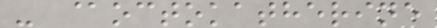- @octokatherine
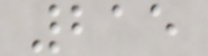215
